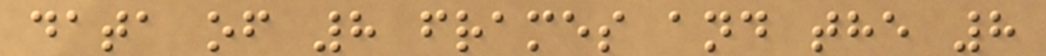data of 8 frames and the 8
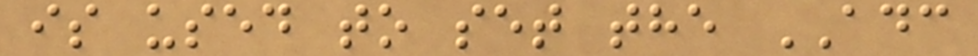is used to set the ADC
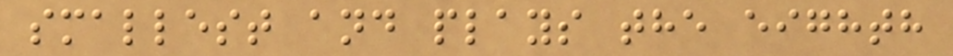smallest and plays the eighth
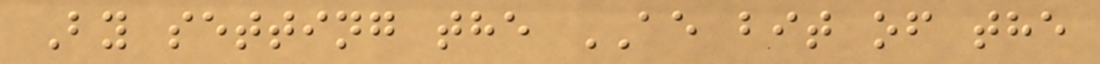By setting the AE bit of the
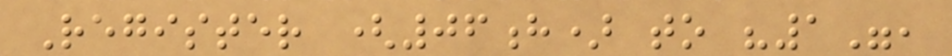Register (06h) to "1",
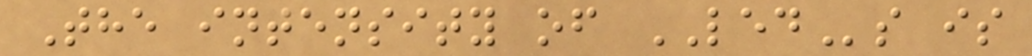The intensity of LEDs is
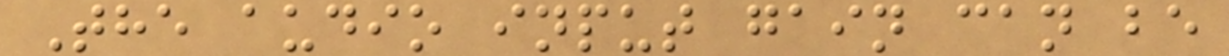The audio input gain can be
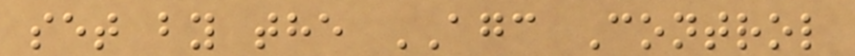set by the AGC Control
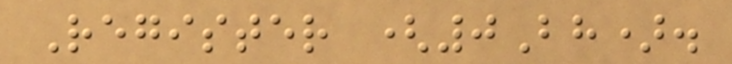Register (0Bh).
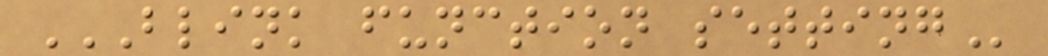BLINK FUNCTION SETTING
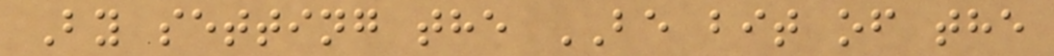By setting the BE bit of the
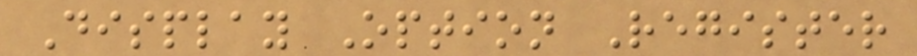Display Option Register
